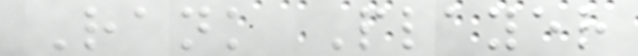Rank Player
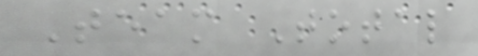Team Total
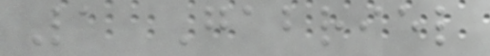1 Gabriel
